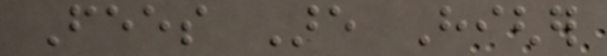Fees Are Higher
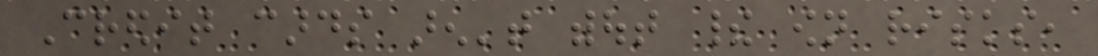Credit cards aren't without their own risks,
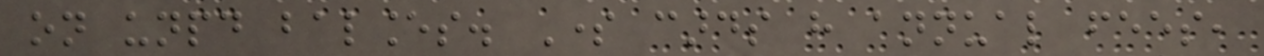on unpaid balances. Some cards have annual fees,
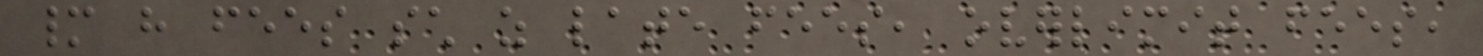many have fees such as late fees, overlimit fees,
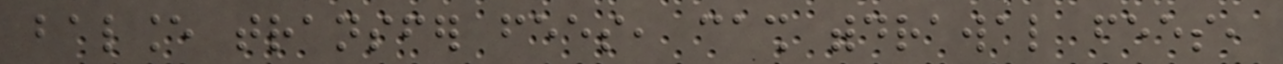balance transfer fees, cash withdrawal fees,
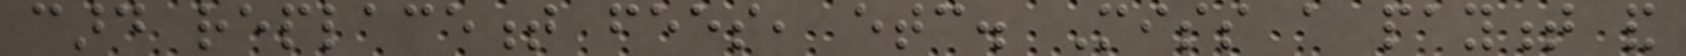card replacement fees, etc. Miss a payment and
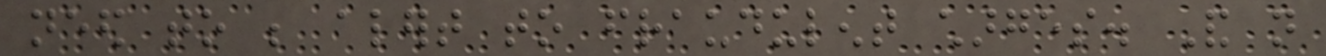need to be alert to fraudulent charges. And not
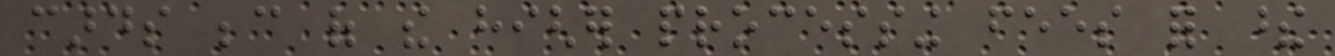cards because of the higher processing fees for these
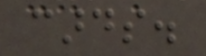cards.
